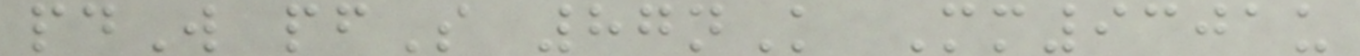pdW pfS 87nK Mm9301u
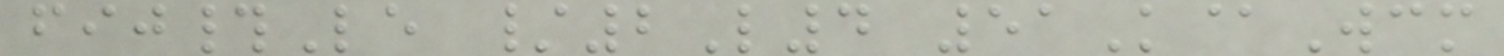fij#Le /2L4 51K@Wcm
